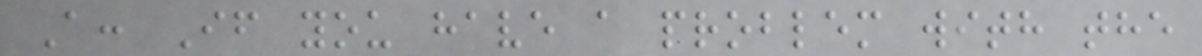A: If you have a problem with the
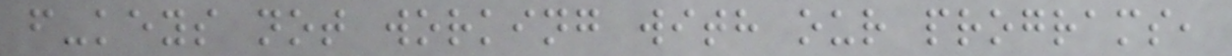f-keys not working with our programs,
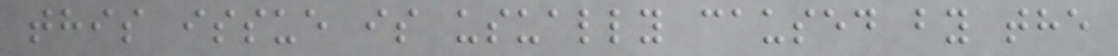this issue is usually caused by the
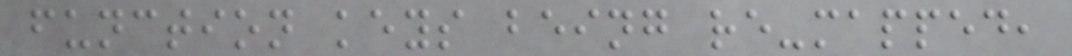function keys being re-mapped,
